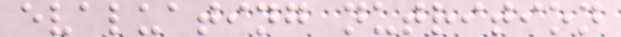evaluating nutrition
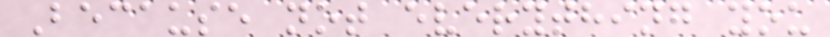Because not everything you
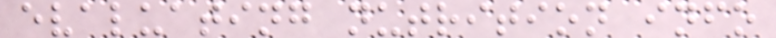evaluating nutrition info
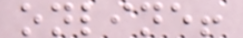online!
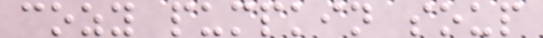cozy pumpkin soup
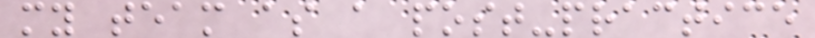my team as a post-practice
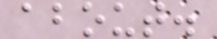about.
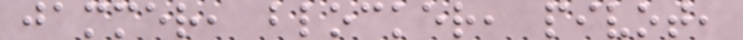jammer, blocker, pivot,
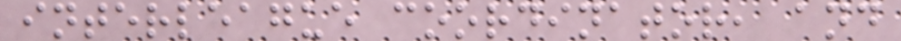interleague coordinator, and
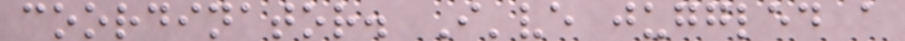coordinator. I've juggled a
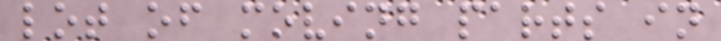lot of moving parts in
